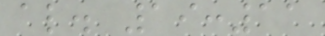al. 19:11
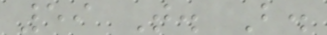59 T. B.
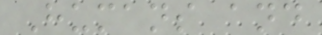Humans and
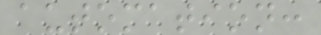automation:
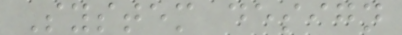System design
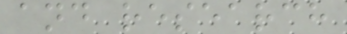and research
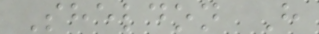Sheldon H
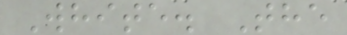White. The
